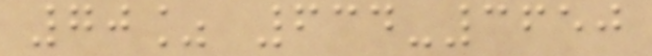70% 634-3650
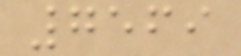7569
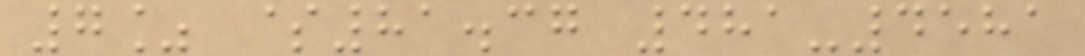7% $81.37 481-4581
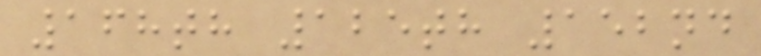168th 125th 152nd
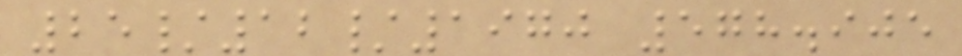25/12/1970 578.905
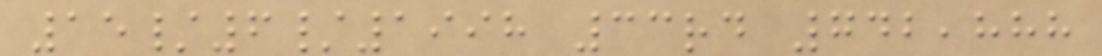15/6/1998 33rd 742,888
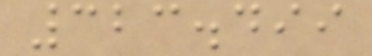323.499
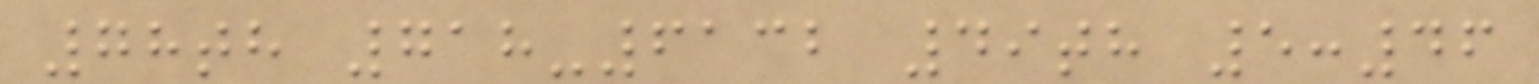78th 718-6132 49th 5:46
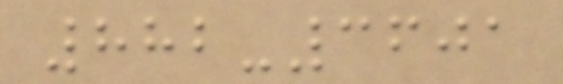882-3601
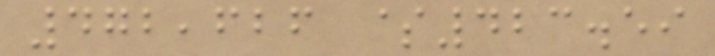472,626 $423.59
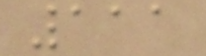111
